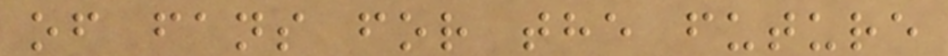of fans for the future
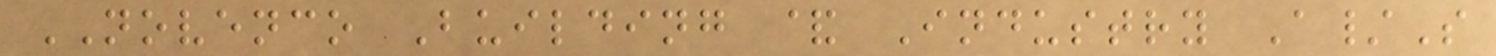NOVENCO Building & Industry A/S
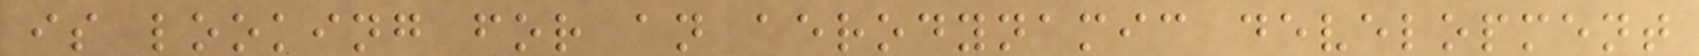is looking for an aerodynamic development
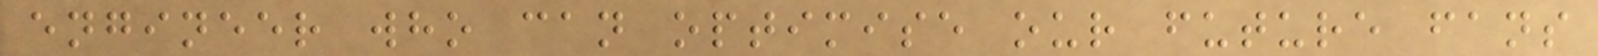engineer who can optimise our future fans
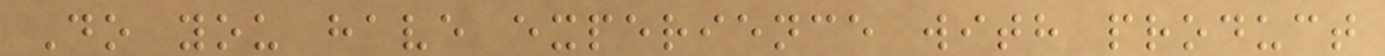Do you have experience with product
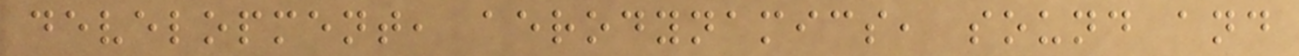development, aerodynamics, sound and
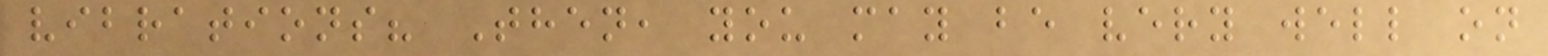vibrations? Then, you may be very well on
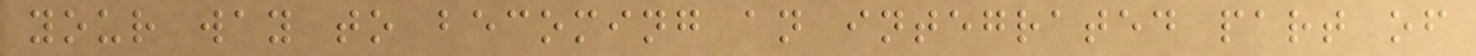your way to becoming an integrated part of
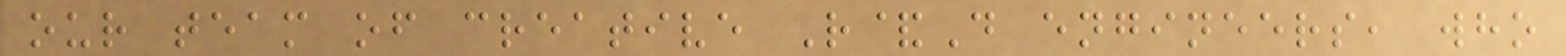our team of creative R&D engineers, who
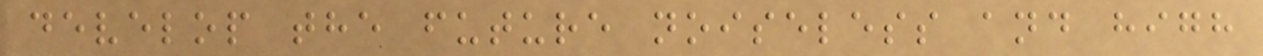develop the future noiseless and high
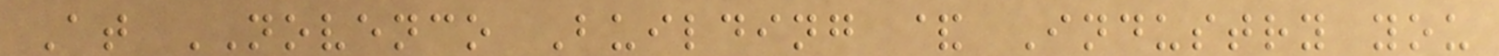At NOVENCO Building & Industry you
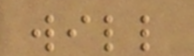will
